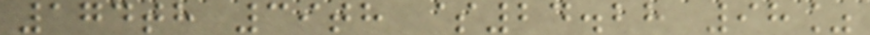174th 39th $24.28 98%
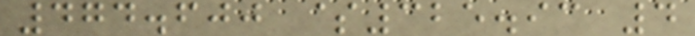474.600 $325.93 4
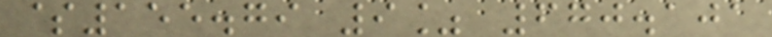$155.79 9% 670.101
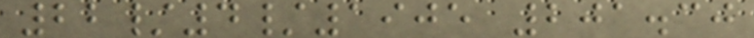22/4/1905 201.30
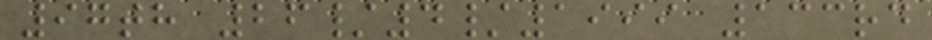97th 26/4/1999 133rd
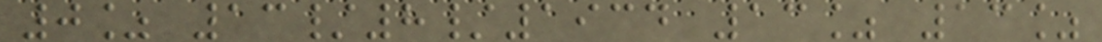0% 13/8/1934 13% 13%
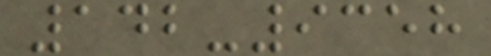142-9358
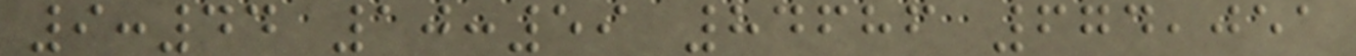9:44 10:59 84686 674,051
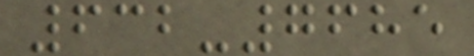632-7685
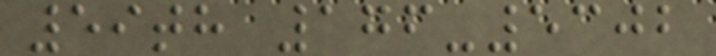59th 176-5302
